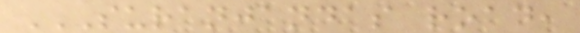SURANJANDAS ROAD,
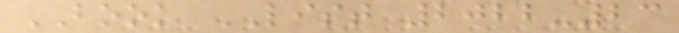BOOK LIST 2022-23
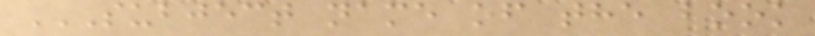SUBJECT NAME OF THE BOOK
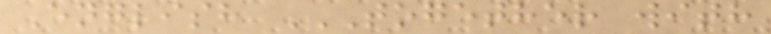English TOGETHER WITH
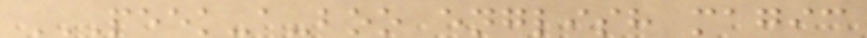PEEK-A-BOO ENGLISH MAGIC
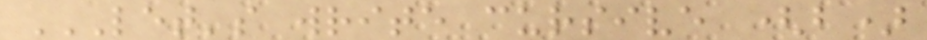LET'S WRITE CURSIVE (B)
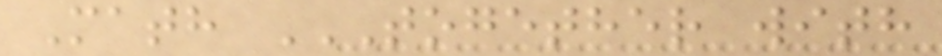Math TOGETHER WITH
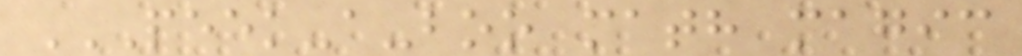PEEK-A-BOO MATH MAGIC
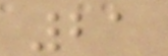21
